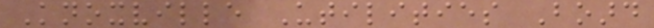Knoxville Utilities Board
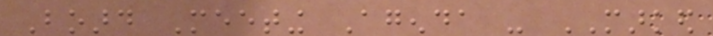Board Meeting Agenda - MARKED
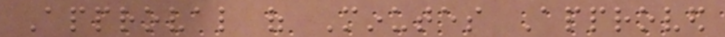Approval of Minutes Approved
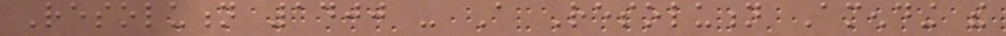Resolution 1400 - A Resolution Amending the
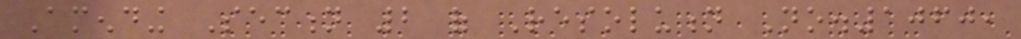Amending Section 2 of Resolution No.1060,
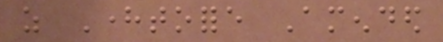as Heretofore Amended
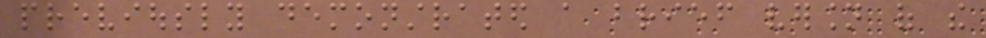previously demonstrated a brief version of the
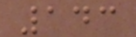143
